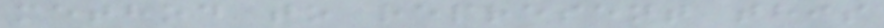method to represent this
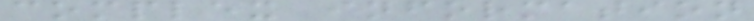complex information
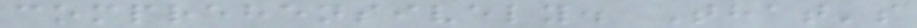comprehensively. That's
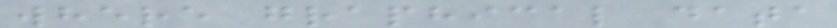where graphical data
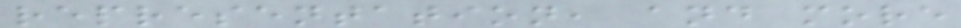representation, and more
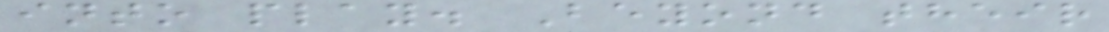into play. Beyond their
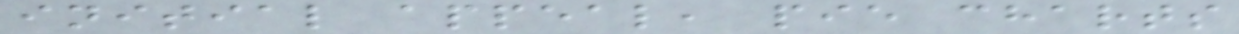initial appeal, pie charts
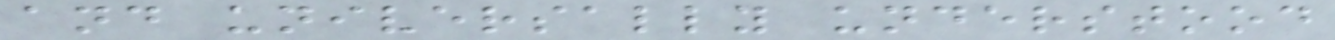and universally understood
